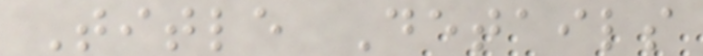Title Details
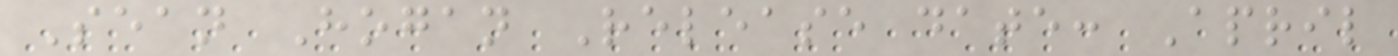Sean Hogan Release date: April
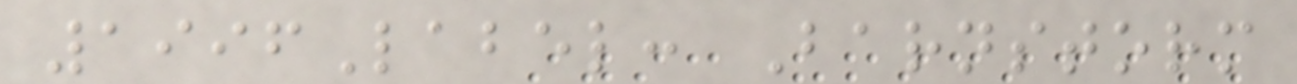1996Label: Barnstorm
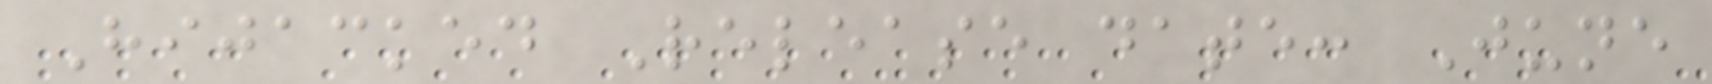Hijacked Release date: June
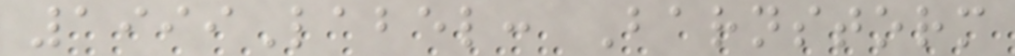1999Label: Barnstorm
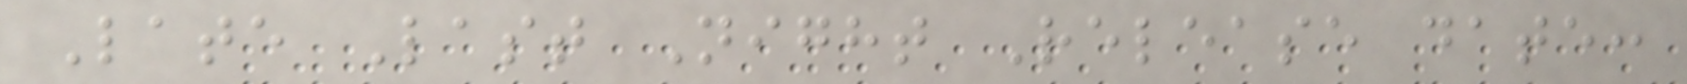Late Last Night Release date:
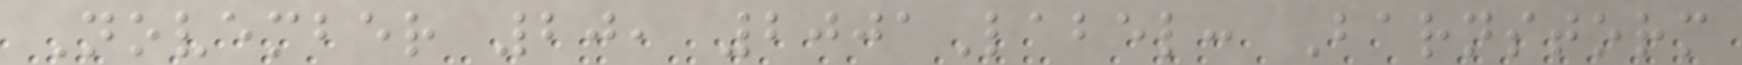November 20, 2001Label: Barnstorm
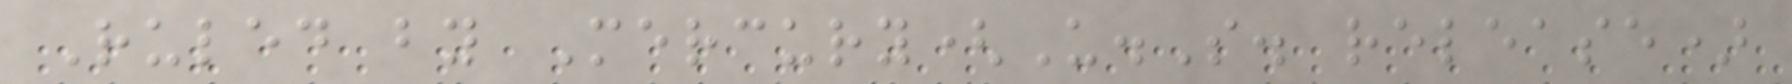Ruled by Mercury(U.S. release)
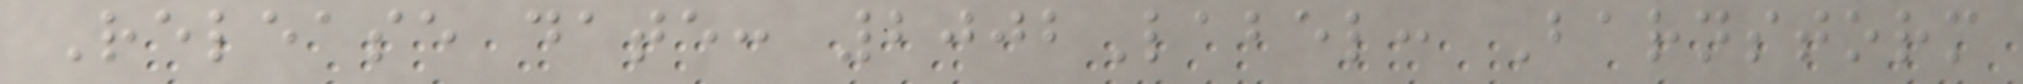Release date: 2002Label: Barnstorm
